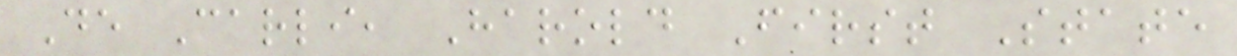De Carli, Harold First State
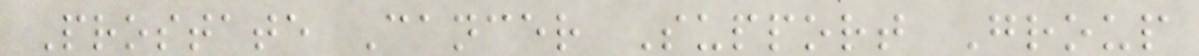Prostate Cancer Support Group
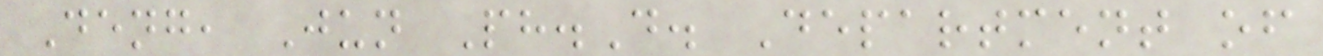Deng, Jun Ph.D. Department of
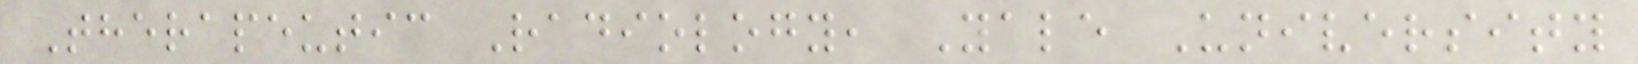Therapeutic Radiology, Yale University
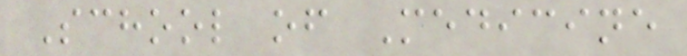School of Medicine
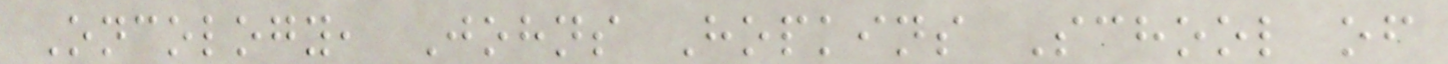Oncology, Johns Hopkins School of
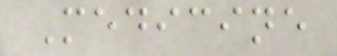Medicine
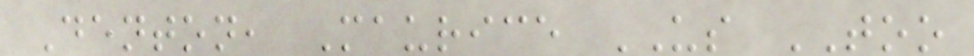Denton, Maurice US TOO
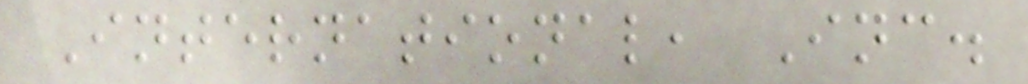International, Inc.
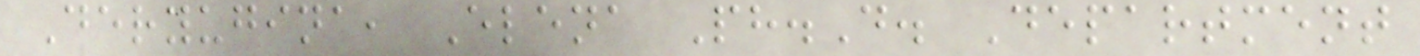Deryugina, Elena Ph.D. Department
